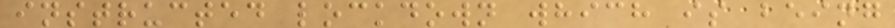instructed lockdown which is being
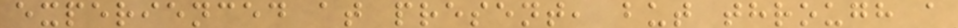experienced at present, but through a
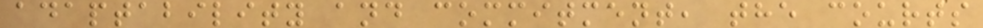adaptability and commitment, the courts
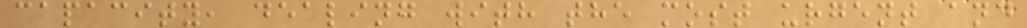capacity, dealing with the most urgent and
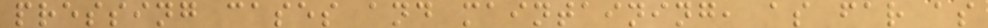pressing cases and maintaining, as far as
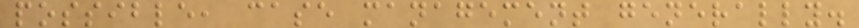possible, case management generally.
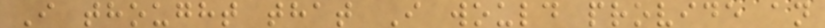I thought that I would provide an
